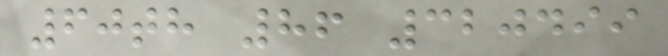60th 86 320499
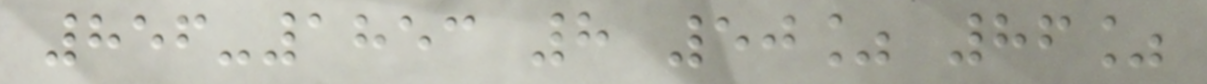856-1853 8 50% 86%
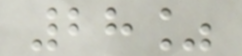28%
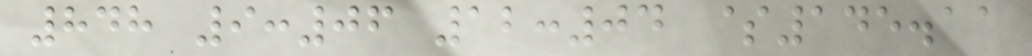848 9:06 12:04 $145.11
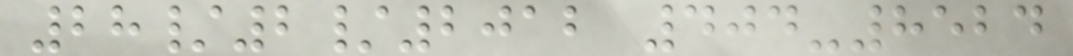28/2/2012 404-8524
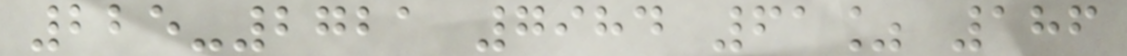225-2721 7984 61% 186
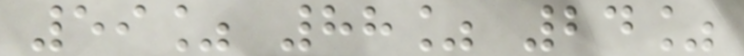59% 88% 24%
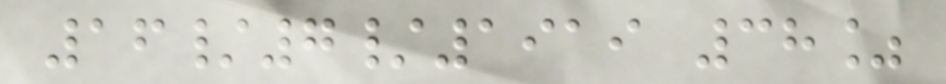16/7/1919 38%
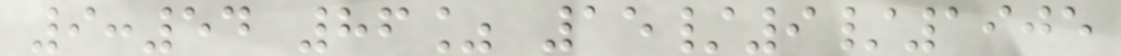9:54 86% 15/9/1905
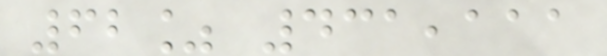62% 431,111
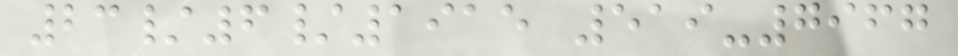23/6/1915 519-7967
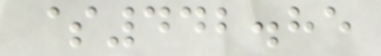$442.85
